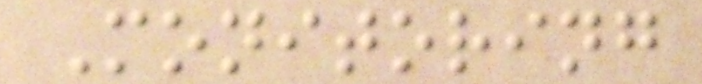Monitoring
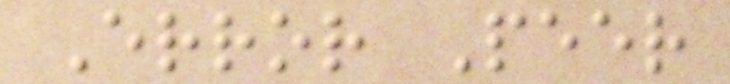Error Peer
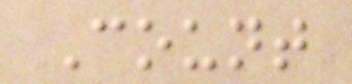Count
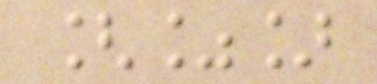[%]
